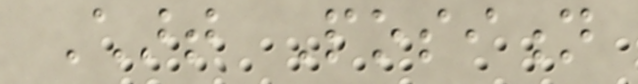Chart Position
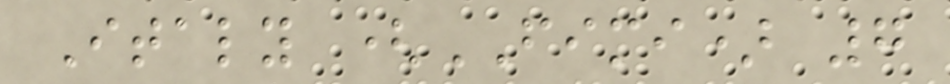Italy (FIMI) 7
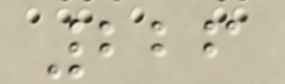226
